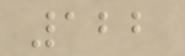122
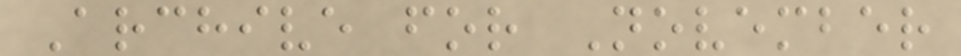Archive for November
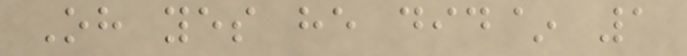Oh yes he did~ 1
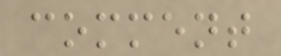comment
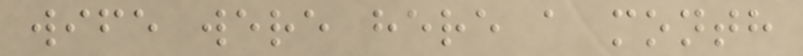wife were here a month
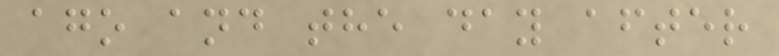ago and the day after
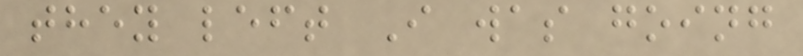they left I was going
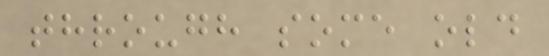through some old
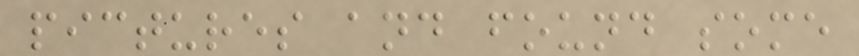pictures and found some
